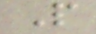P
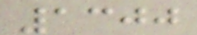1300
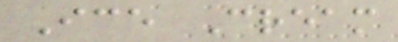Ice Cream
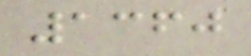1360
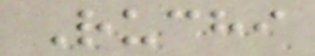Ruchi
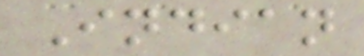Indian
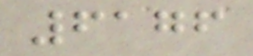6176
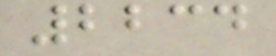2234
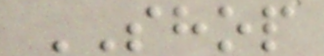SHOP
